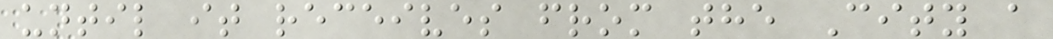until it receives from the City a
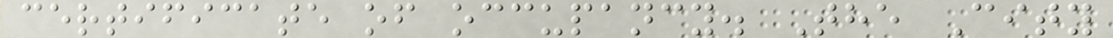certificate of occupancy. The City
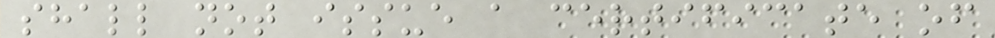shall not issue a certificate of
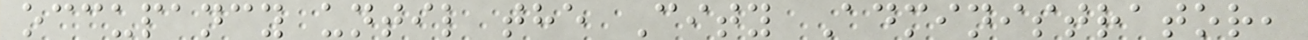occupancy until the City Administrator,
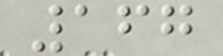167
